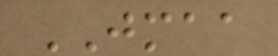JMAA
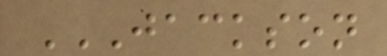JACKSON
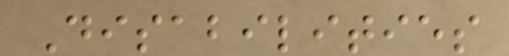Disabilities
